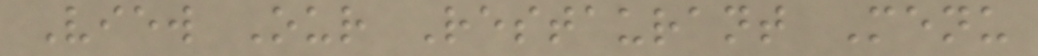View Our Restaurant Menu
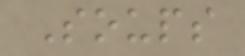Soups
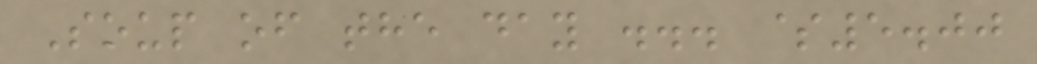Soup of the day ... $5.00
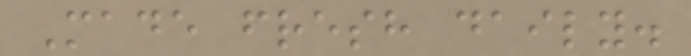Made fresh daily.
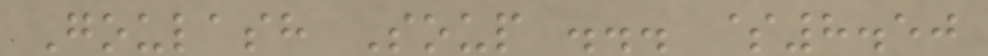Goulash Soup ... $8.50
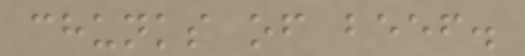chunks of beef.
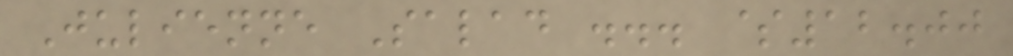Julienne Salad ... $12.00
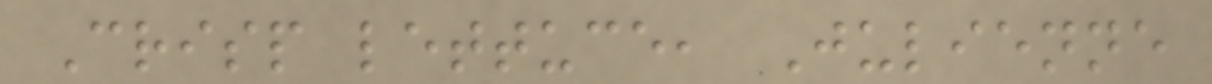Crisp lettuce, Julienne
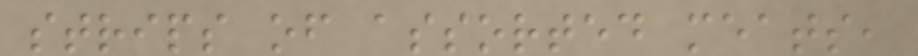strips of assorted meats,
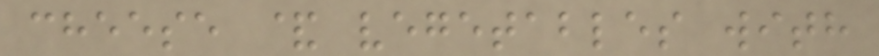cheese & vegetables with
